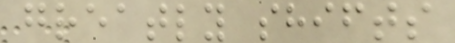greatly shifts
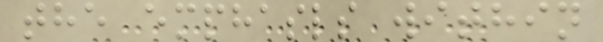the emphasls within
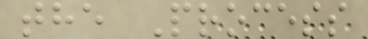the Process
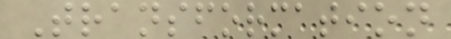Transformation
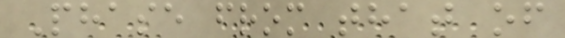Phase from that of
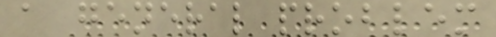a general problem
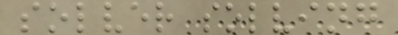solver solving
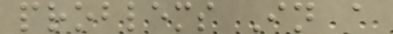problems In a
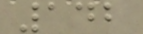142
